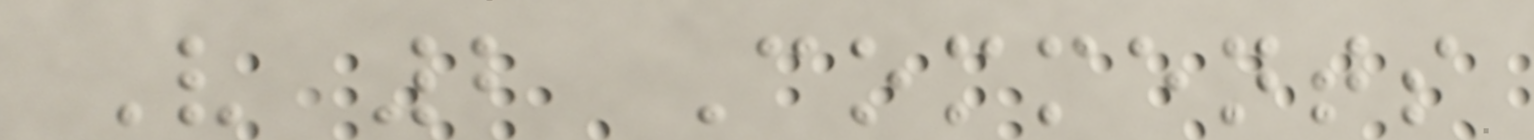V 2 Comments
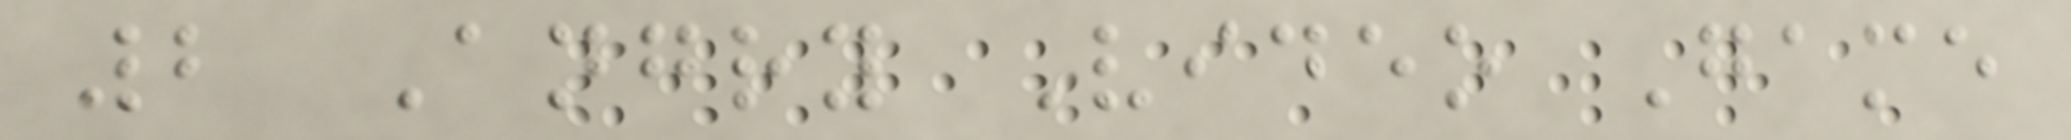2 Angry Video Game
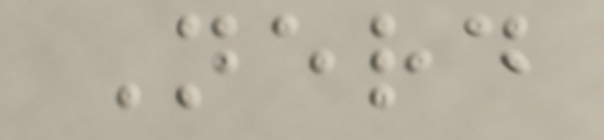Nerd
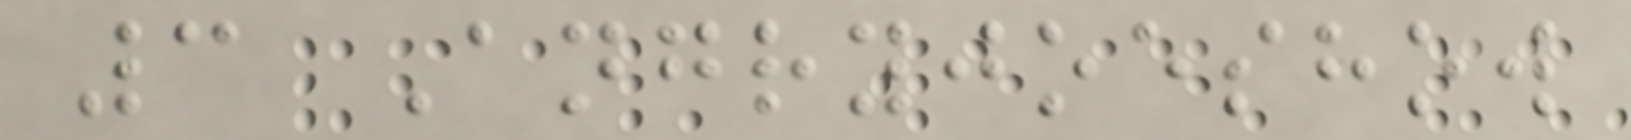3 Angryjoeshow
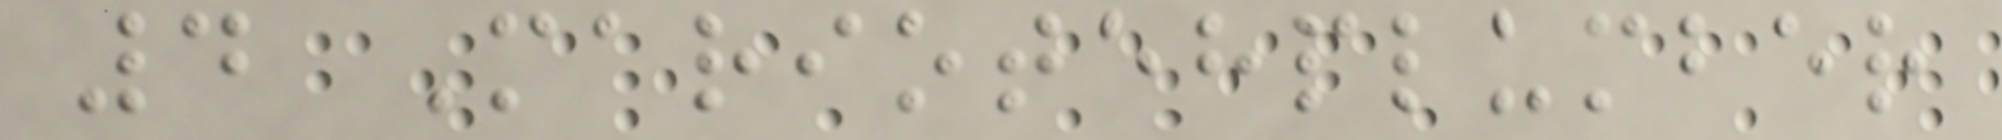4 Mariotehplumber
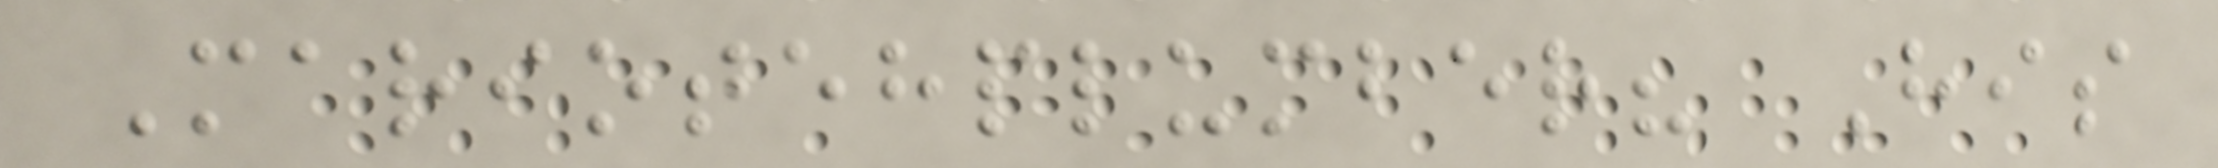Mariotehplumber? His
